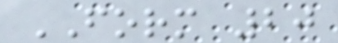FORM 20
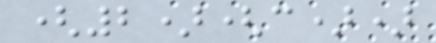(2)(c))
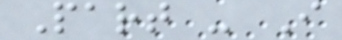Part - I
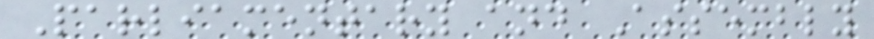Parliamentary and Assembly
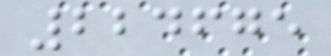224675
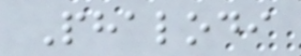Phalodi
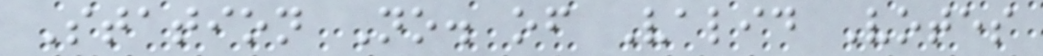Station No. of Valid Votes
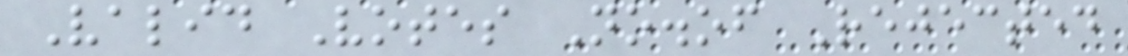Valid Votes No.of Rejected
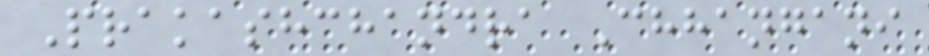Prakashchandra Chhangani
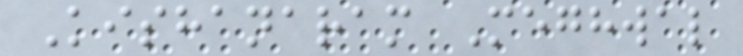Kishanaram Meghwal
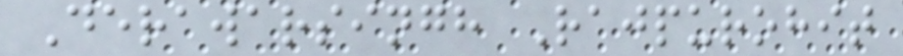Derawarsingh Rajpurohit
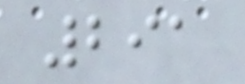291
